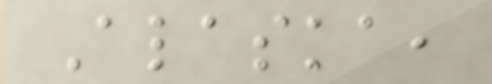Alaska,
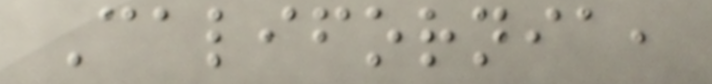California,
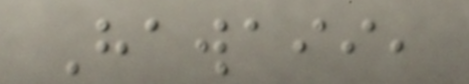Hawaii,
